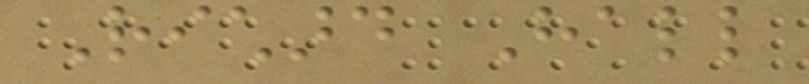Richard Hall
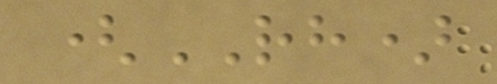(RH)
